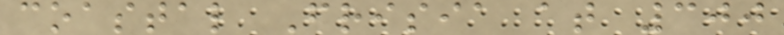coastal Frisia at 300
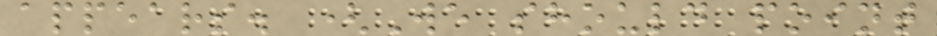appears. (We should point
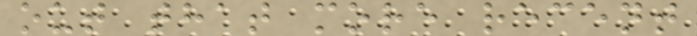out that more recent
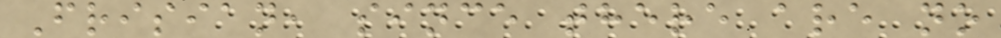Frisian, since there are no
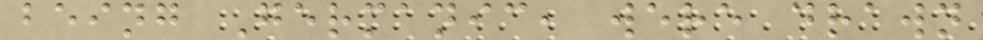being Germanic, were drawn
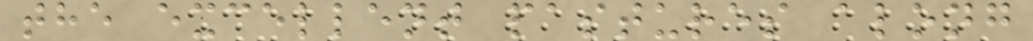the excellent pastures along
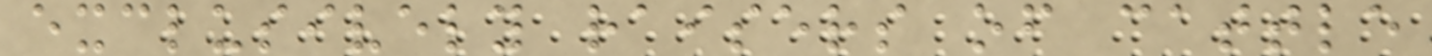exclusively raisers of cattle
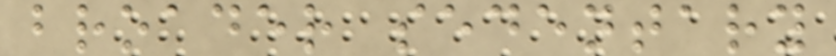broader sedentary
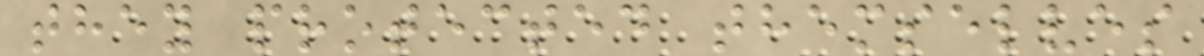they protected themselves
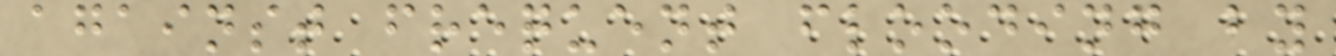against frequent flooding by
